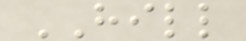HILL
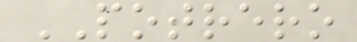POTRERO
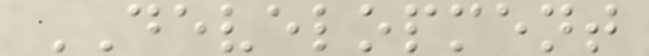DEVELOPMENT
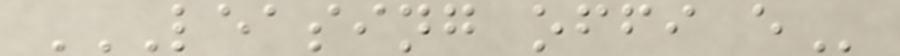LEASING OFFI E
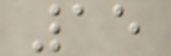15
